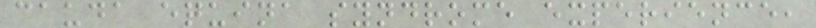cauda equina syndrome experience,
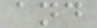and
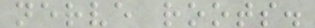nerve roots.
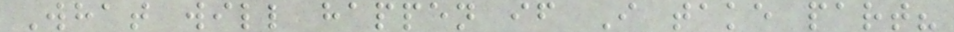What will happen if I take part?
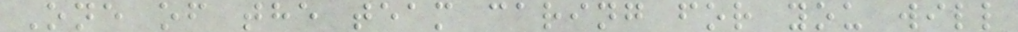One of the team caring for you will
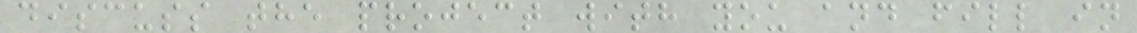discuss the project with you and fill in
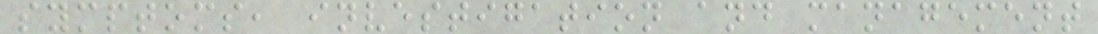symptoms, investigation and management
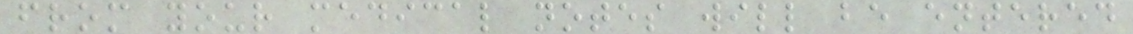from your medical notes will be entered
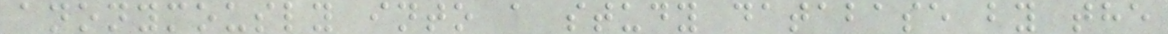anonymously into a study database by the
